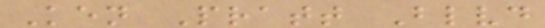Ken Pratt Blvd
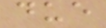due
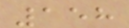158
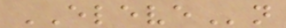ELEVEn
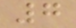7
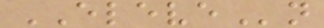ELEVEn
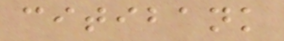citibank
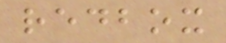redbox
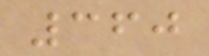360
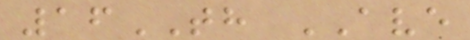16TH AVE
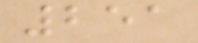251
